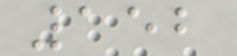152
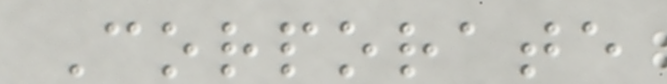Corporate
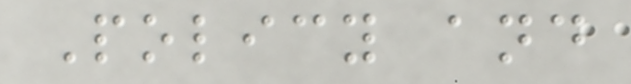Policy and
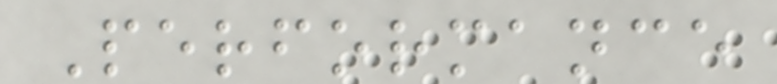Performance
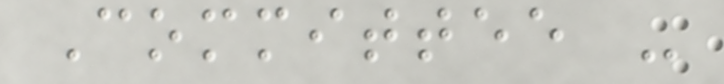Committee -
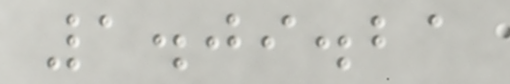1.09.21
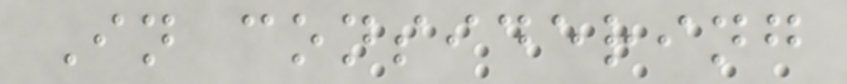In considering
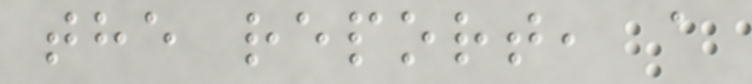the report, a
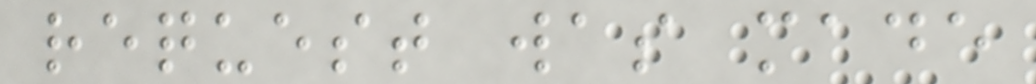request was made
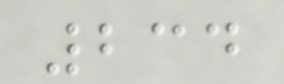234
